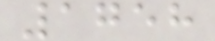1758
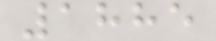1885
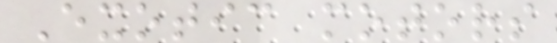Exotic motors
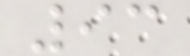93
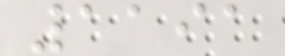1191
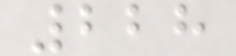228
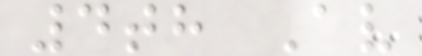4th Av
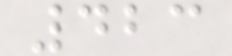423
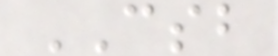CSB
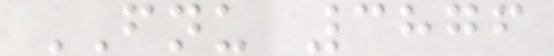FNU 3876
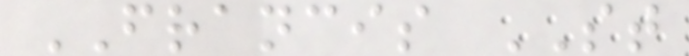FRANCIS ST
